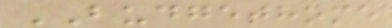BUDGETHOME
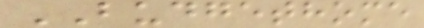BUDGETHOME
